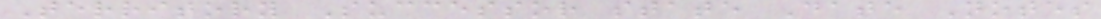Territory Successor state Date Notes
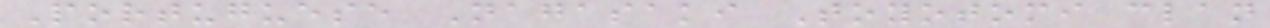Portuguese Nagasaki Toyotomi clan
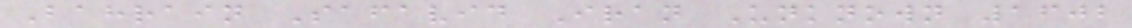Bahrain Safavid Iran Unknown 1602
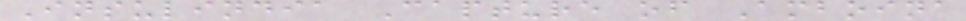Insulindia Capture of Amboina
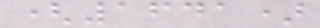(1641)
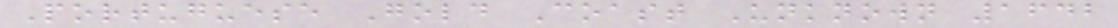Portuguese Gold Coast Unknown 1642
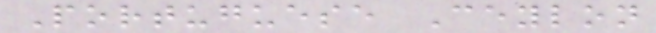Portuguese Ceylon
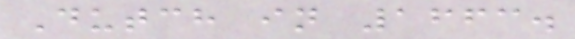Dutch in 1663.
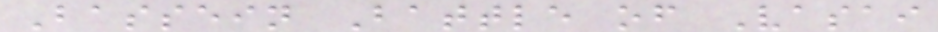Bassein Battle of Vasai
